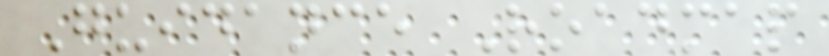Guidance Roadmap
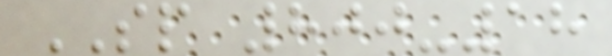SP 800-18
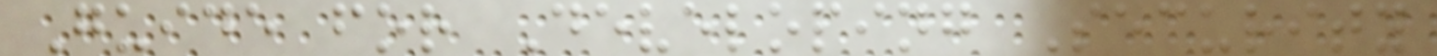Guide for Developing Security
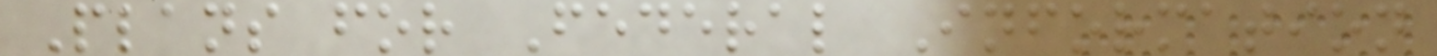Plans for Federal Information
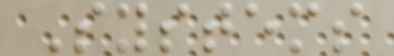Systems
